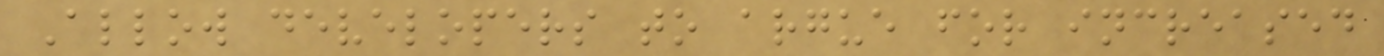Allow developers to argue for increased
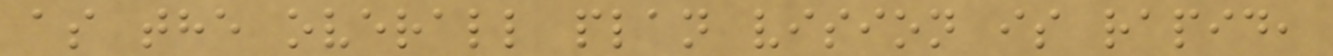as the overall plan vision is rapid,
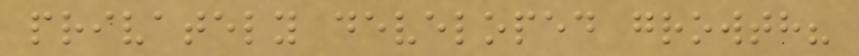privately developed growth?
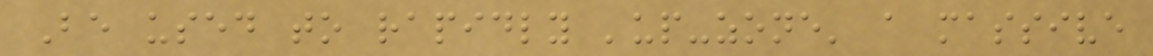Be used to rapidly 'up-zone' a massive
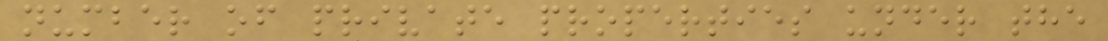number of private properties under the
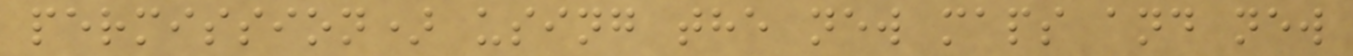permission) using the new maps and new
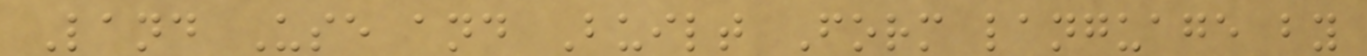Land Use and Built Form language by
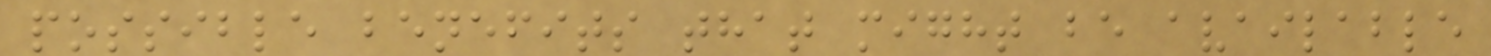possible benefits that might be available
